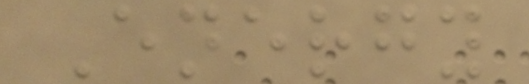Energy
